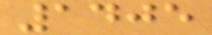1405
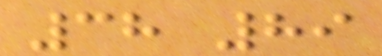38 89
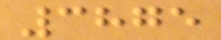3875
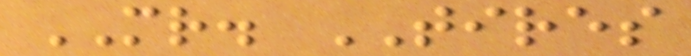MR. TIRES
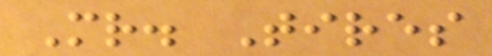Mr. Tires
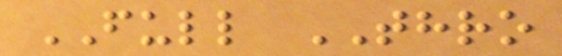FULL THRO
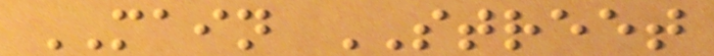MAIN STREET
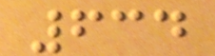634
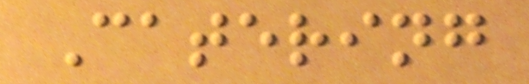Catering
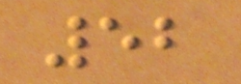52
